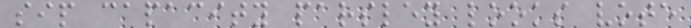sip capacity parsley looks vote
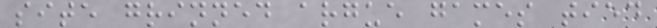site grinned argue games tied
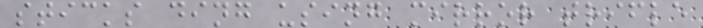sticks ding using mirror trifle
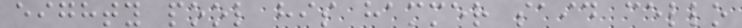eighty pool his hammer said cello
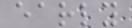early
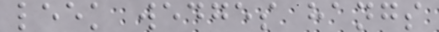leek wedges hangs
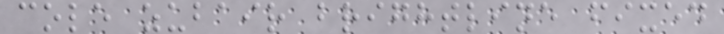cole zubair brightline fixed
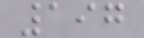197
